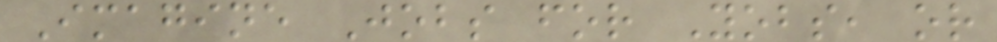Imagine Jobs for Yobs, or
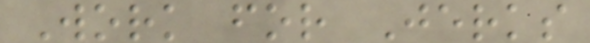Work for Jerks
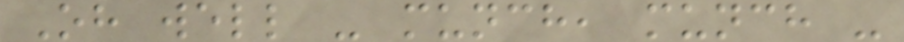Oh well - munch, munch -
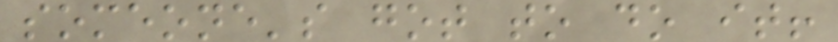someone's got to do it!
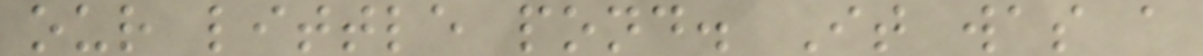our little pond. It was a
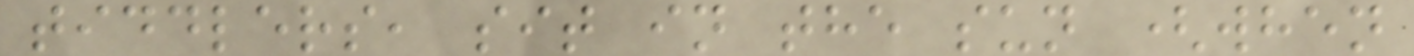tiddlers, sit in the sun (when
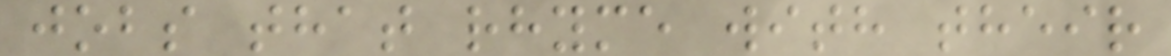jobs that rhyme with their
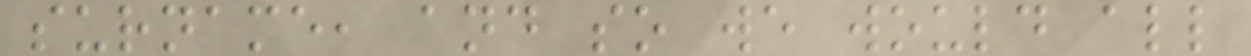surname, and so we would all
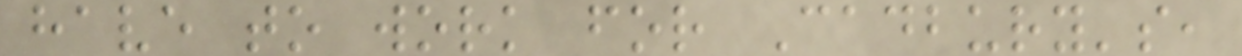have to work for Cadbury's,
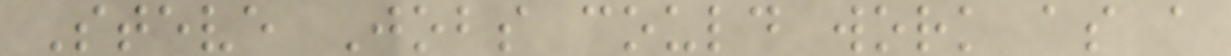Steve Jobs could work as a
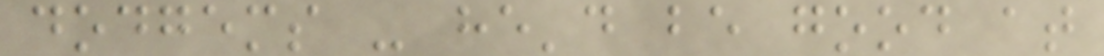dodgems - he'd be good at
